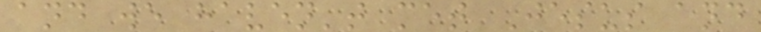and we haven't met Jesus and
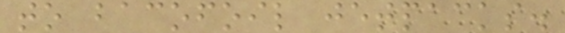to bacofoil jetpacks.
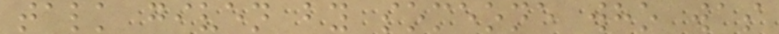talk given by someone who was
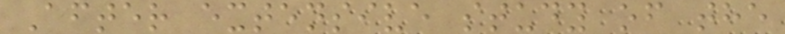After extensive study of the
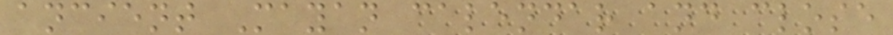ancient Mayan calendar and close
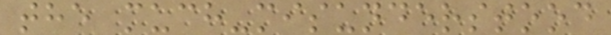the much-misunderstood
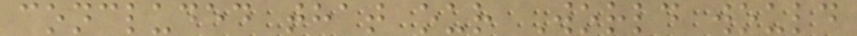concluded that our World would
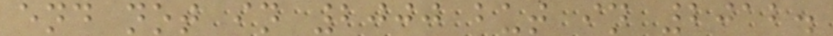end not in 2000 but in 2012.
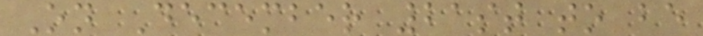On December 21st to be
